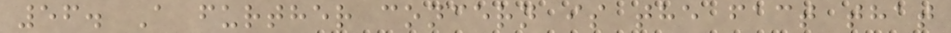56. A further concern is the fact that
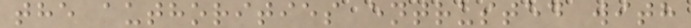the authorities entrusted with
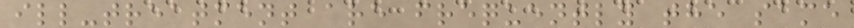ill-treatment are frequently the same
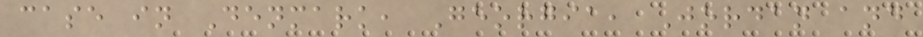case in Denmark, Georgia, Jordan and
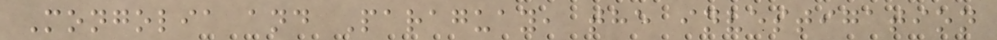Mongolia and Paraguay, the investigation
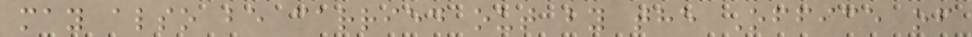may also be carried out by the Office of
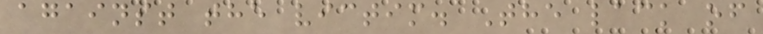against the victim. The lack of
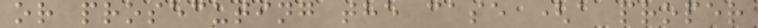or prosecuting the case (a proper
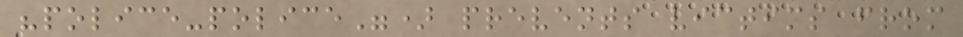"police-police") prevents victims from
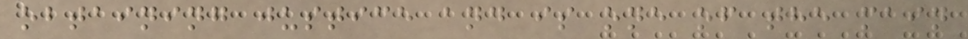obtaining justice and is one of the main
